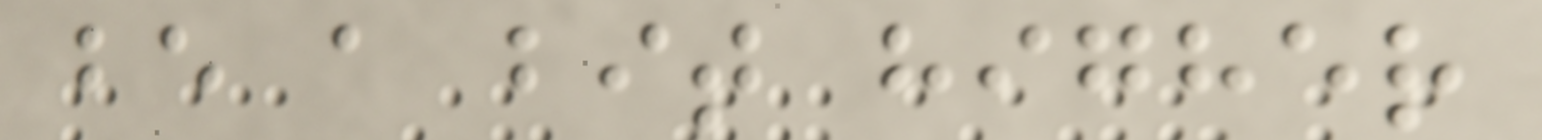be a bit higher
